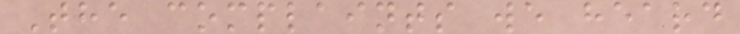The complaints we heard
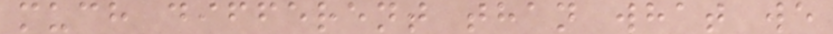much different than what we
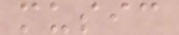music
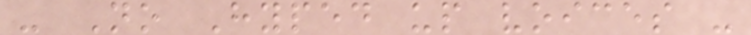- No Hyped up voices -
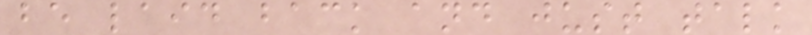be laid back and just talk
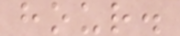hour.
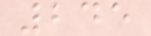245
